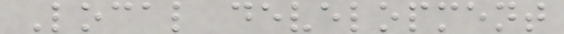Local development
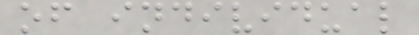of individual
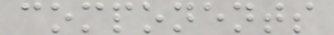components
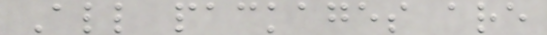All packages are
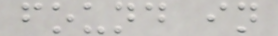found in
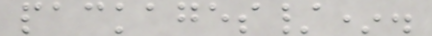packages/*.
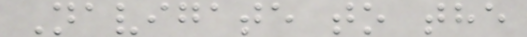Navigate to the
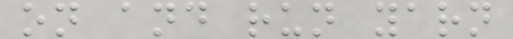on and run yarn
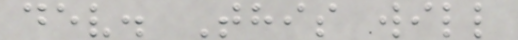dev. This will
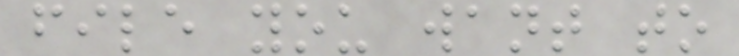file you want to
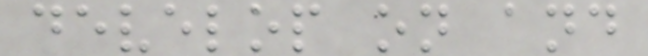develop on and
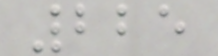225
